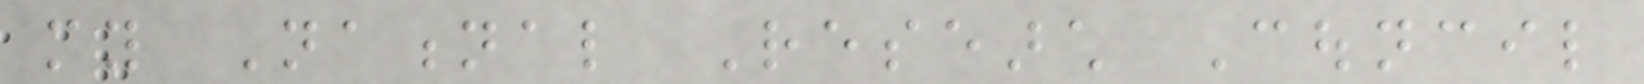my National Research Council
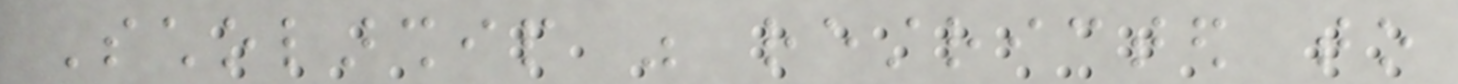Scholarship was restricted to
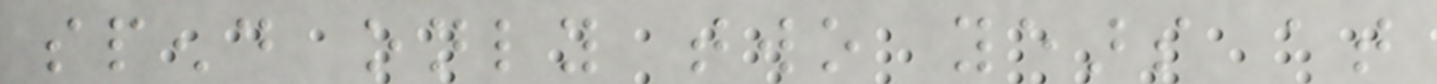spend only two years at
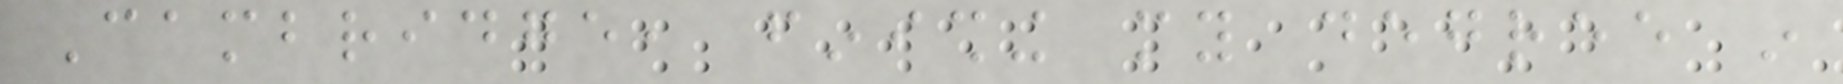Cambridge, finishing my degree in
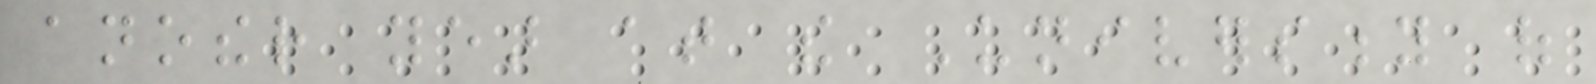another year at the University of
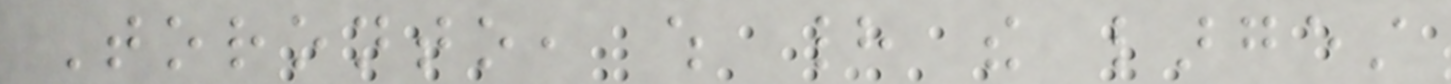Toronto, which had the largest
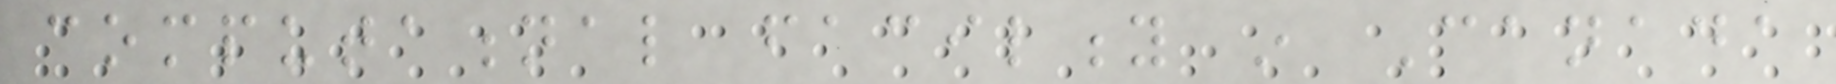computational facility in Canada
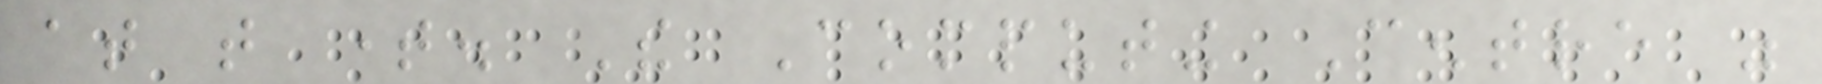at that time. The Computing Centre was
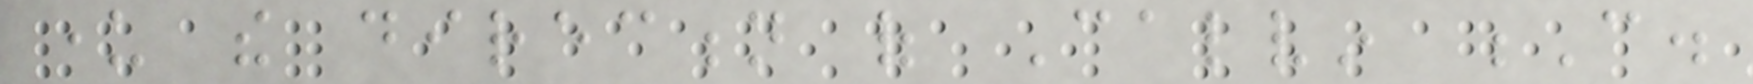under the direction of Calvin C.
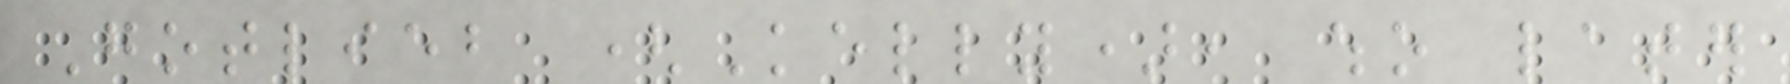Gotlieb (Kelly), who later
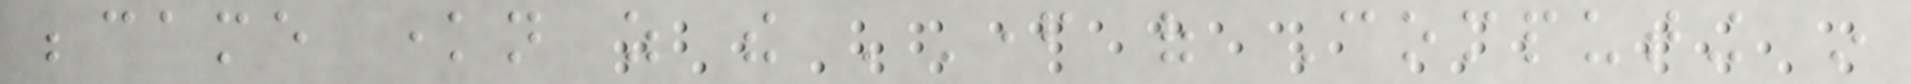became known as the 'Father of Computing in
